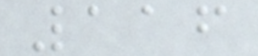116
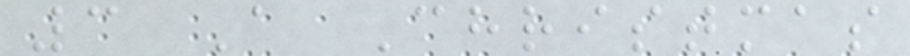3 A Christmas
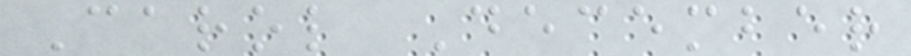Carol December
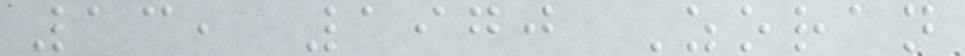13, 1970 Zoran
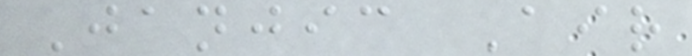Janjic Air
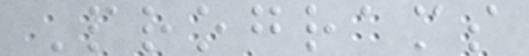Programs
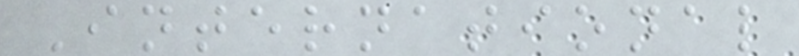International
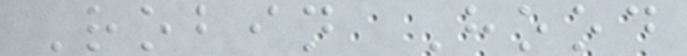Robin Hood
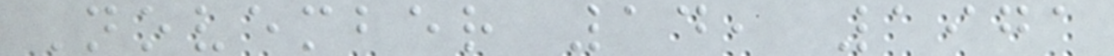November 14, 1971
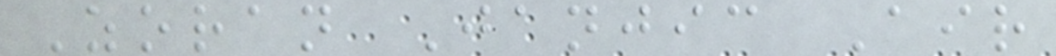Zoran Janjic Air
